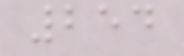254
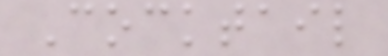Cocktail
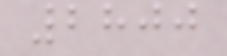2800
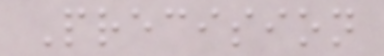Precision
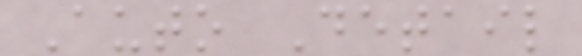Auto Detail
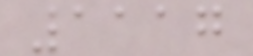1117
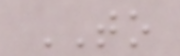TO
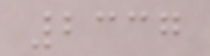2337
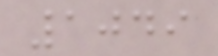1049
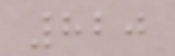820
